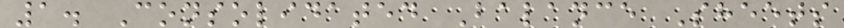1. Consolidated Balance Sheets
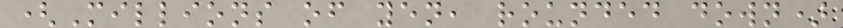(Millions of yen, rounded down)
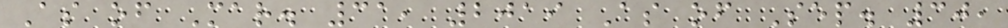As of Mar. 31, 2019 As of Sep. 30,
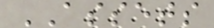ASSETS
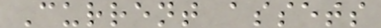Current assets
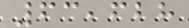63,628
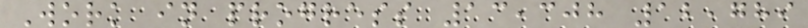Work in progress 13,308 12,789
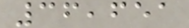36,651
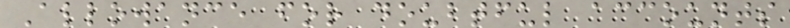Allowance for doubtful accounts
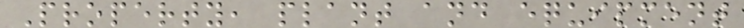Property, plant and equipment
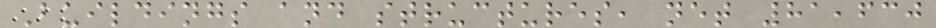Buildings and structures, net 81,630
